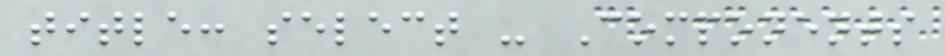title: select - Components
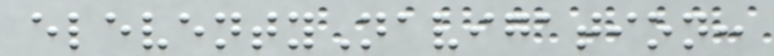eleventyNavigation:
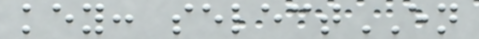key: selectEN
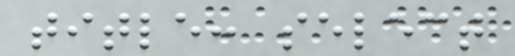title: select
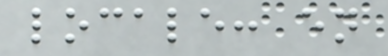locale: en
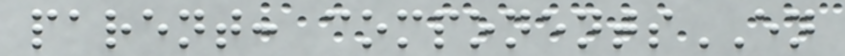parent: componentsEN
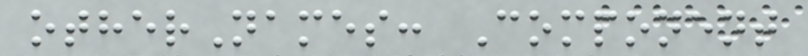otherNames: Component
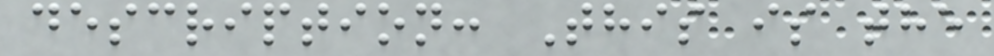description: This is the
